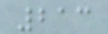213
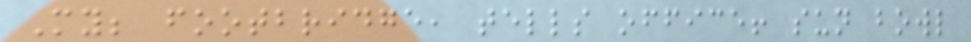My; footbridge, tells office! sun bowl
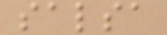salsa
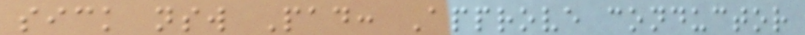sick nsw Pad: Approve conductor
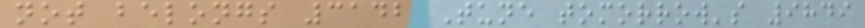not belongs 3142 Tune tomorrow's 9849
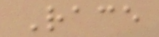Race
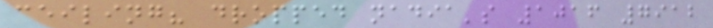ceiling? dropped nadia's 1016 7912
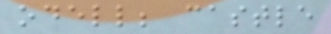odell; castle
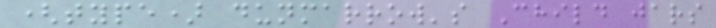(type) dunmarrow's Child jars
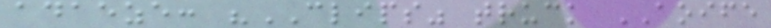adaeze: "CLIPS" truck AOIFE
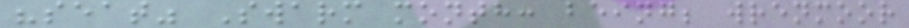"seat" Swarm month: being; wrenmoor
